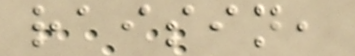raisin,
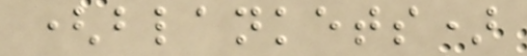(blankets)
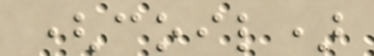(coil)
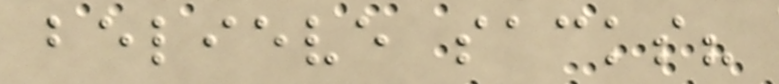believe sacks?
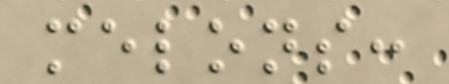melons:
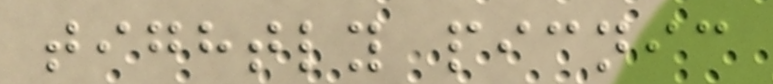tightly picnic
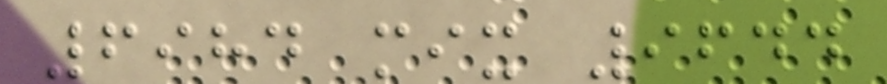6984 mix 9644
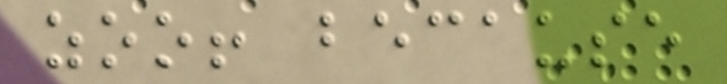zoo! because
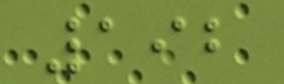192
